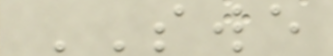SWE
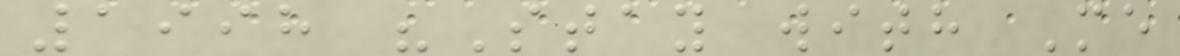1998 "Stay with Me
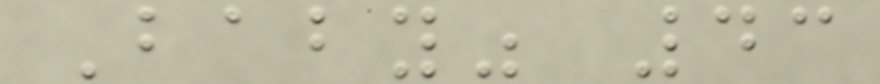Baby" 43
